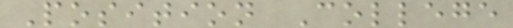Position College
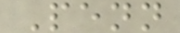Penn
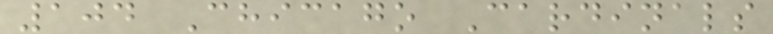104 Chicago Cardinals
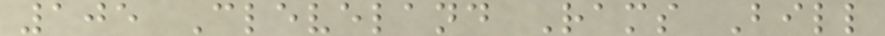105 Cleveland Rams Bill
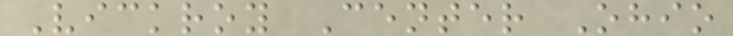Vickroy Center Ohio
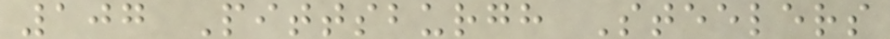107 Pittsburgh Steelers
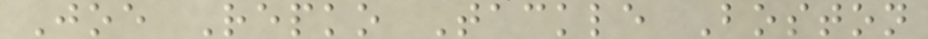Joe Repko Tackle Boston
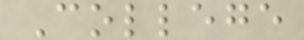College
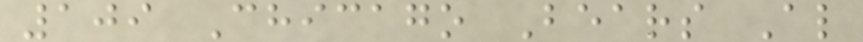109 Chicago Bears Al
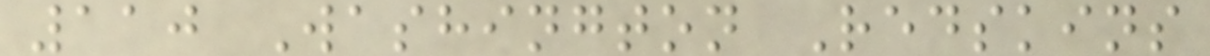110 Washington Redskins
